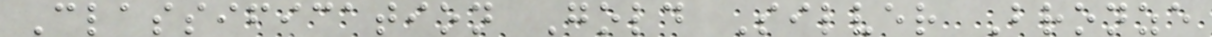Classification Gold Silver Bronze
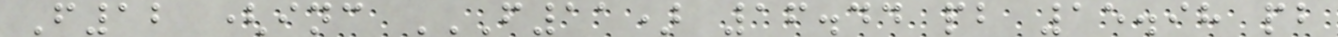F12 (inc F11) 16.44 PB 15.98 PB
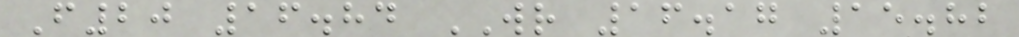F20 16.84 WR 16.17 15.82
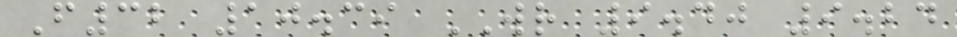F32 10.39 WR 9.40 9.24
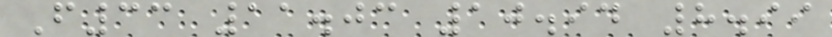F33 11.03 10.94 8.99
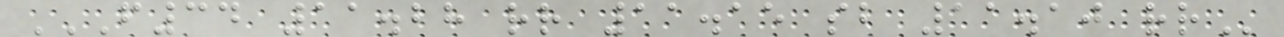F34 11.28 RR 11.15 SB 11.10 RR
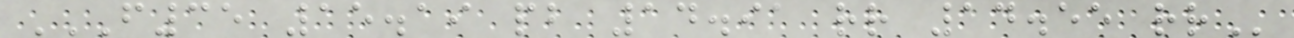F35 15.19 PB 14.91 RR 14.55 RR
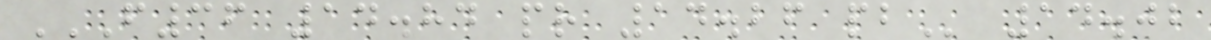F36 14.84 PR 14.26 PB 14.02
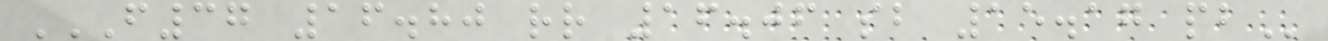F37 16.80 RR 16.06 SB 15.17 PB
